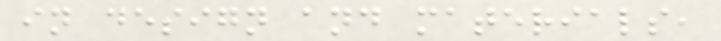in design and materials,
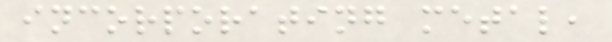incorporating metal,
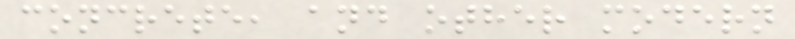concrete, and other modern
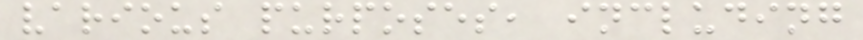various purposes, including
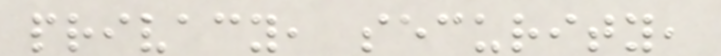privacy, security,
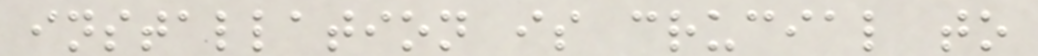installation is crucial to
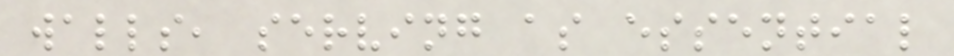walls, serving as essential
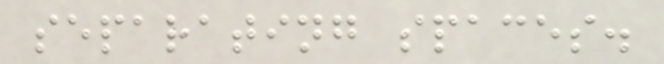separating spaces.
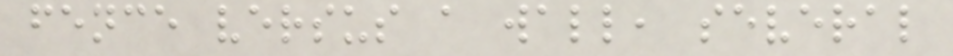fence versus a wall, several
